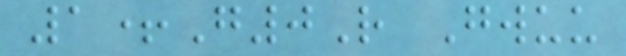1+G0R Gwuu
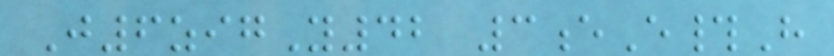J6zigY42 3eE#H
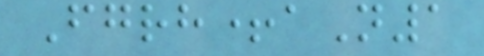Fgrh+aN1
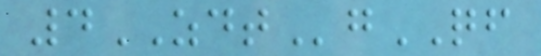4ZDTgQF
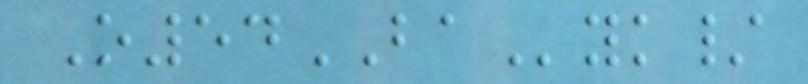O54BAyk/
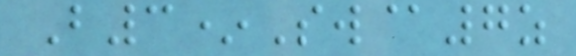B3*Sw@7z
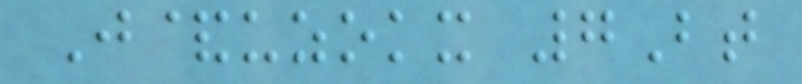J&uzokx 7Bt
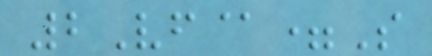2Vf@=S
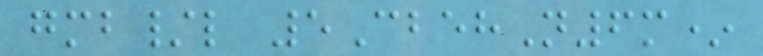gmb/l 5CbehN6m*
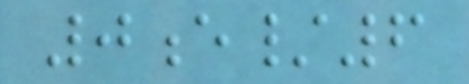0e/6
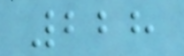228
